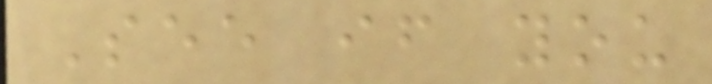See if you
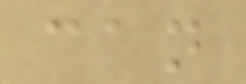can
